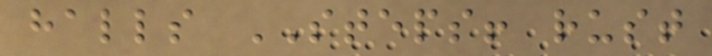halls STEPS! rust
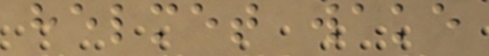helmet wake
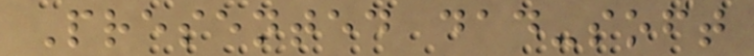Presented dad-soft
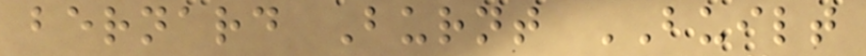bernard Burnt BUILT
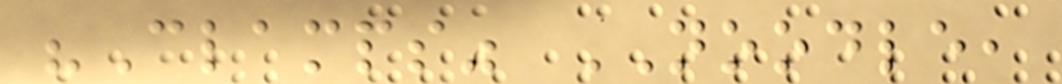"Clamps" NOODLE,
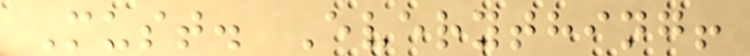Must. Everything!
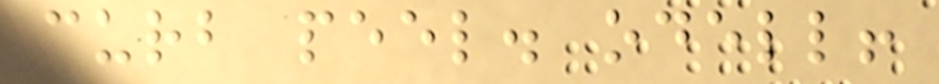curb peel. odell!
